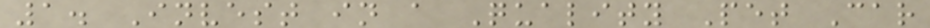1. Invest in a Quality Pet Car
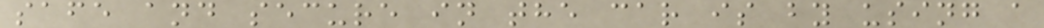safe and secure in the car is by using a
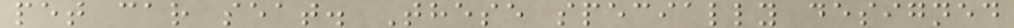pet car seat. These specially designed
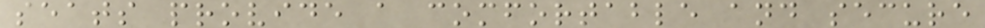seats provide a comfortable and secure
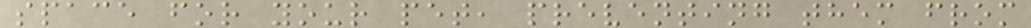space for your pet, preventing them from
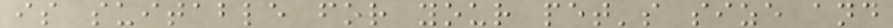is suitable for your pet's size and
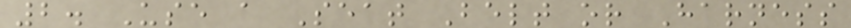2. Use a Seat Belt or Harness
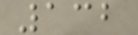132
